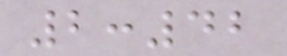2:42
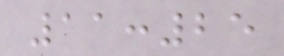11:25
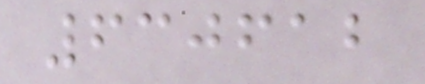630612
